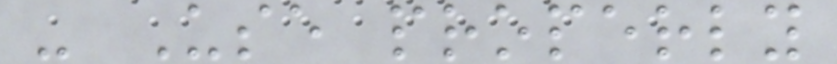- Use properly
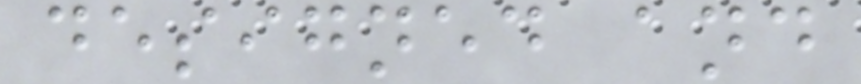designed and
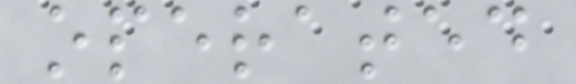operated
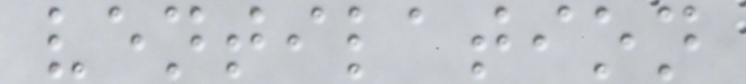ventilation
